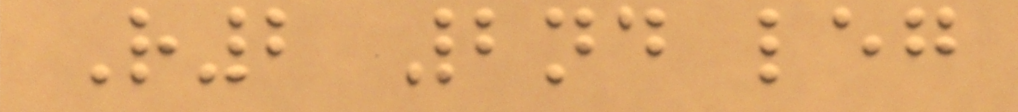R2 2nd leg
